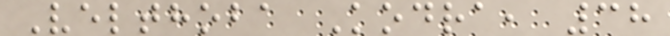Velthoba Kodra, 38
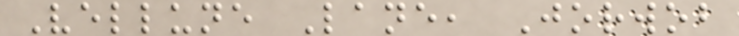Vellune Lane, Jorwob
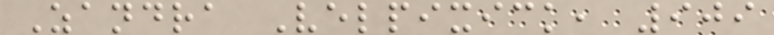Zandra Velpixick, 909
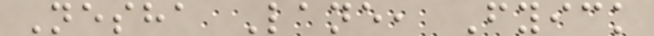Nesha Lane, Fyick
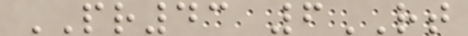PR43 6RT
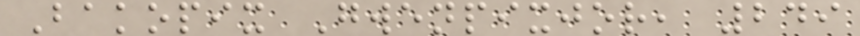Bakopix Gwenpixjor, 249
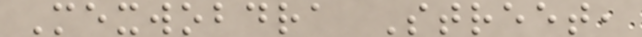Mexwobdra Street,
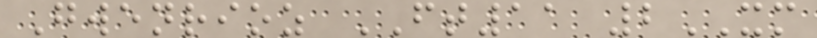Gwenrioz FT11 2XM
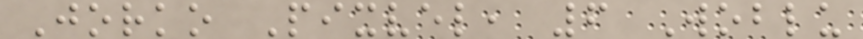Jorko Pixvel, 6 Woblu
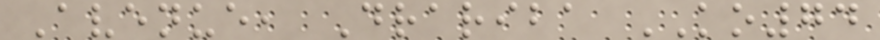Avenue, Drariba KO74
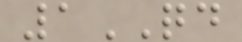1QD
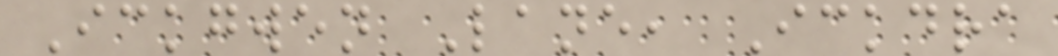Ickgwen Lane, Ickdra
